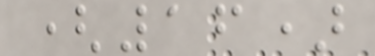(16)
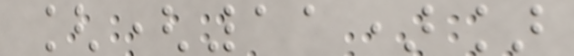[(11)]
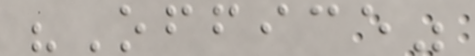"Office"
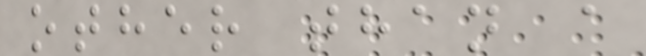other than a
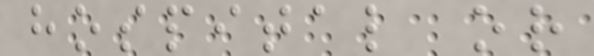hospital or
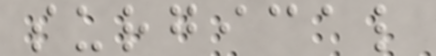surgical
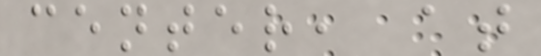center, at
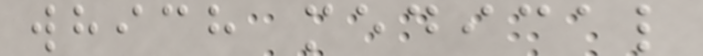which medical
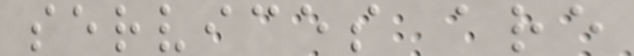services are
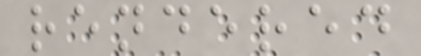rendered
